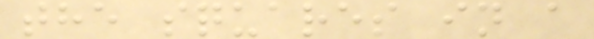the squares in a
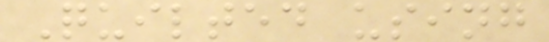Quilted using
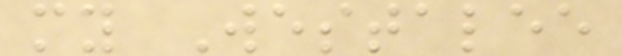my Westalee
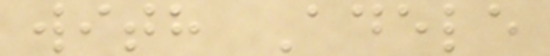with Adele
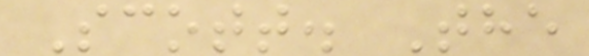Scott. The
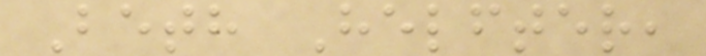Beth Helfter,
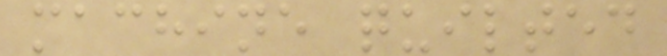machine quilted
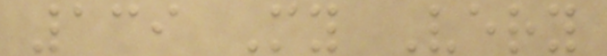139 My Very
